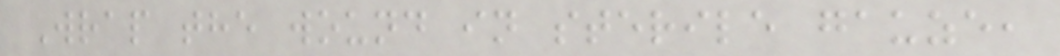Wrap the wound in sterile gauze,
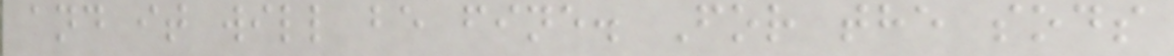and it will be fine. For the sods
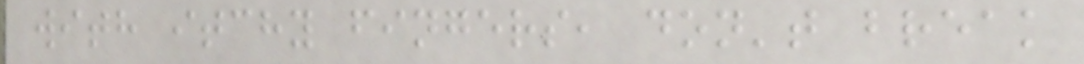with itchy fingers, don't break
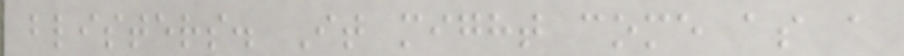blisters. It might come as a
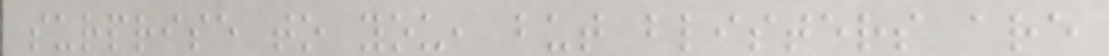surprise to you, but blisters are
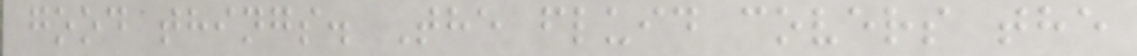good things. The fluid covers the
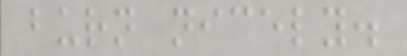burn nicely.
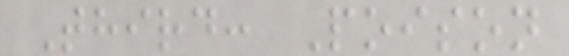Third: Poison
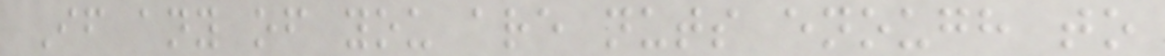If any of you are nuts enough to
